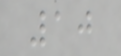10
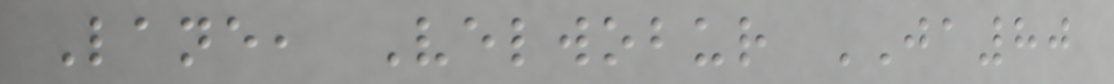Lane, Velwobur JA80
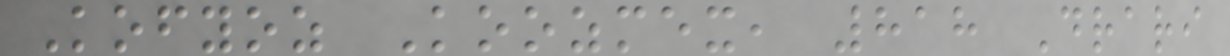Kofyoz Koozmex, 818 Drari
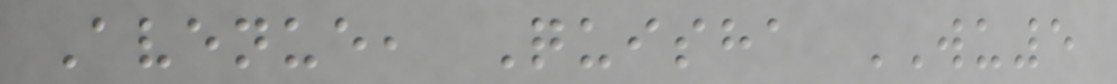Avenue, Quisha WU5
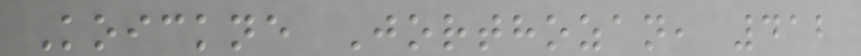Koickne Jorthozan, 412
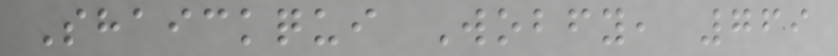Shaickqui Wobfy, 769
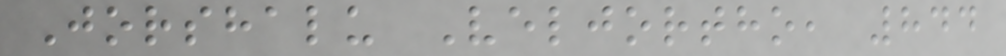Jorshalu Veljortho, 844
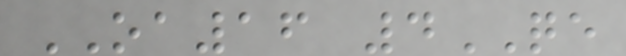OA16 4QE
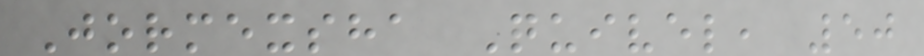Jormexsha Quivel, 50
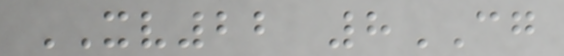XV22 8CG
